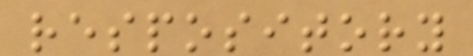respository
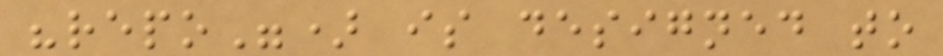"repo") is designed to
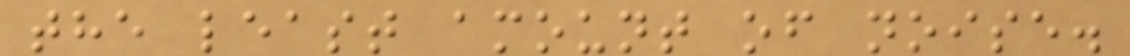the least amount of noise.
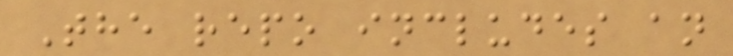The repo includes an
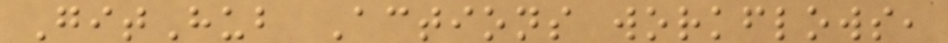GitHub Actions workflows,
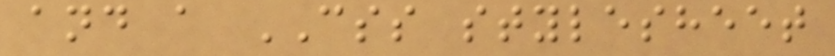and a CSS stylesheet
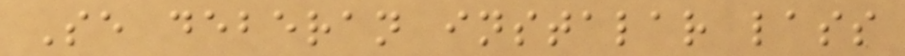Se deberan instalar lass
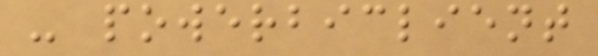- powerbiclient
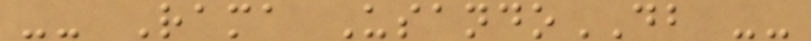-- Rama UsandoDB --
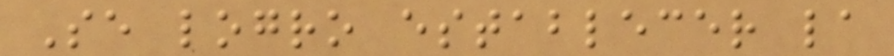Se logro establecer la
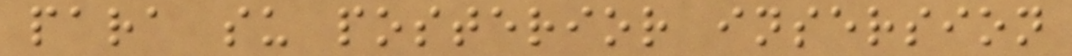para su posterior insersion
